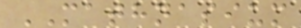MATHNASIUM
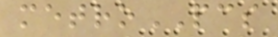metroPCS
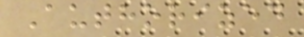Authorized
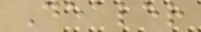Dealer
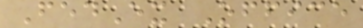FedEx Office
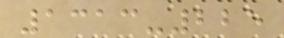1313-225
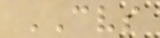CVS
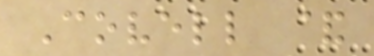Covell &
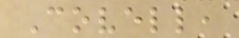Covell,
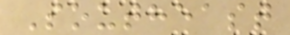Southeast
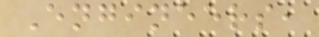Engineers,
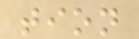tion
